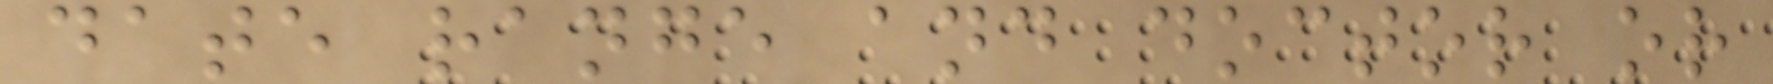date range and doctor or
